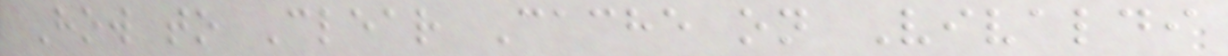How to Clear Cache on Vivaldi
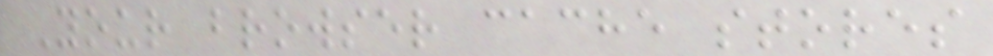Your browser cache stores
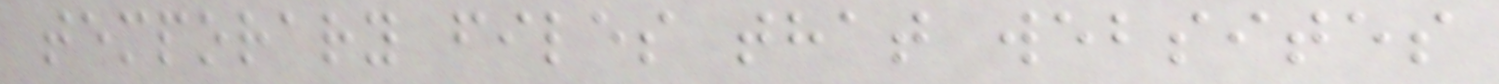temporary files that websites
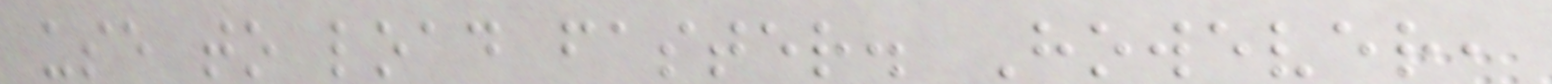use to load faster. However,
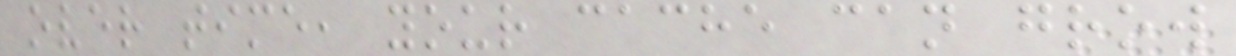over time, your cache can grow
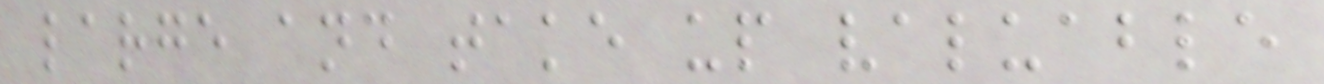large and take up valuable
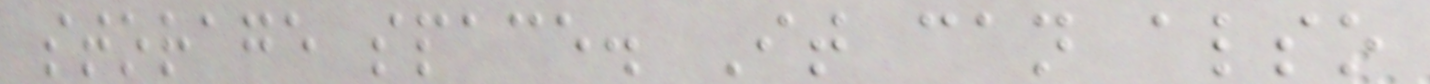storage space. It can also
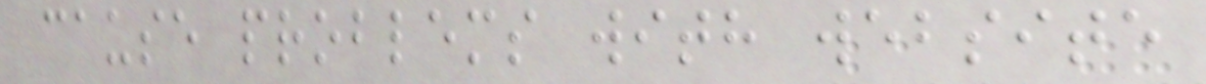cause problems with website
